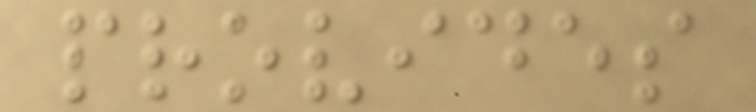provides
